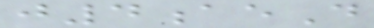j4aeD
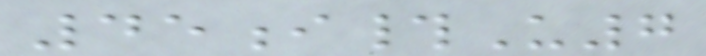45i#U7
